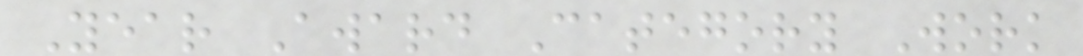Year Award Category Work
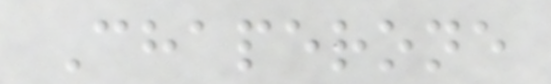Chaperone
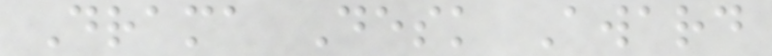Drama Desk Award
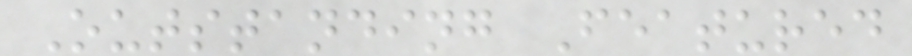Outstanding Featured
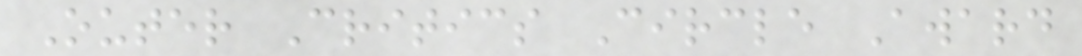Outer Critics Circle Award
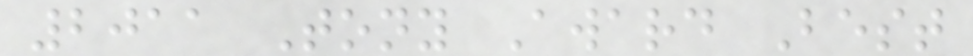2011 Tony Award Best
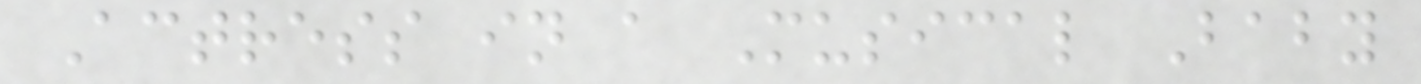Actress in a Musical Baby
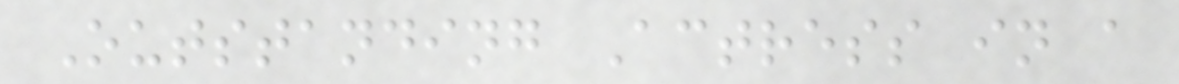Outstanding Actress in a
